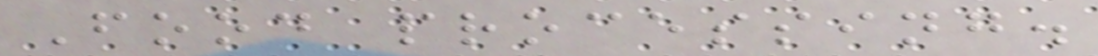Food processing.
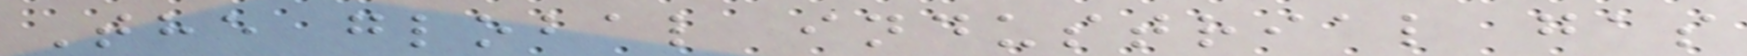The global industrial gas
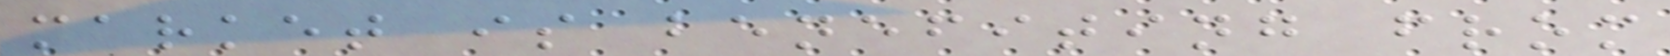market is benefiting from
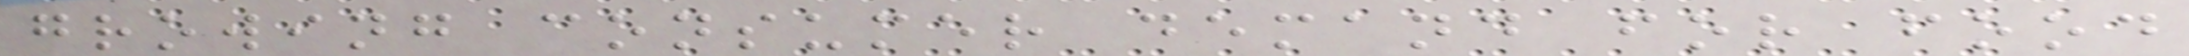growing consumer demand for food
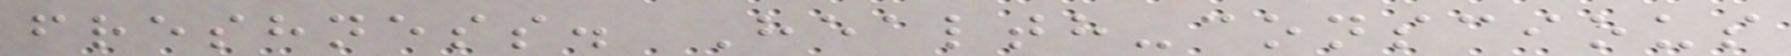freshness. Health-conscious
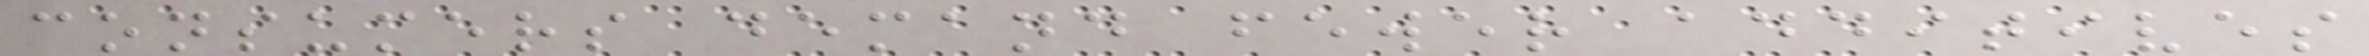consumers demand fewer additives
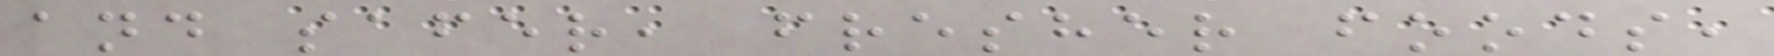and safer, fresher foods,
